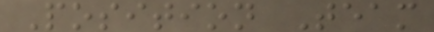Position Team
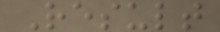Result
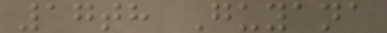17th Guyana
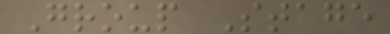Group Stage
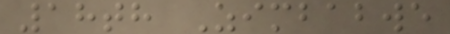18th Zimbabwe
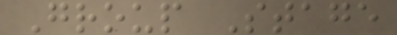Group Stage
